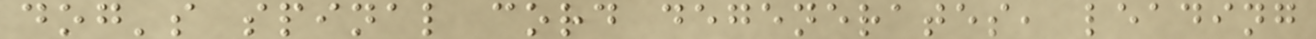dog's spinal cord degenerates, leading
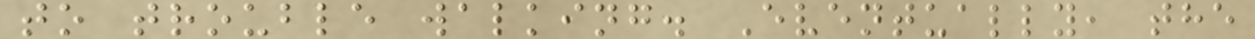to trouble walking. Eventually, the
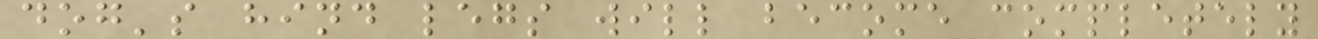dog's hind legs will become completely
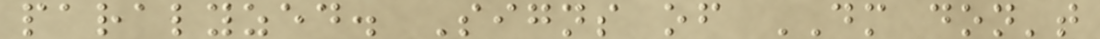paralyzed. Signs of DM don't
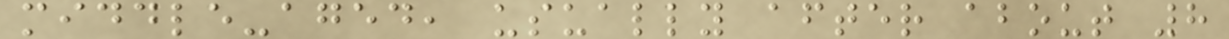middle-aged, usually after about 8
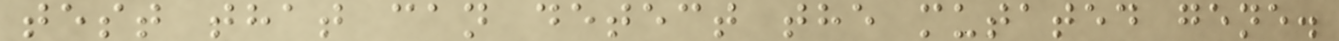test that can detect the mutated gene.
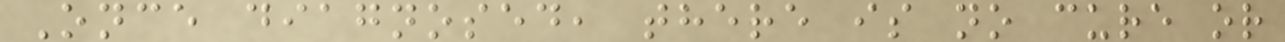Once diagnosed, there is no cure or
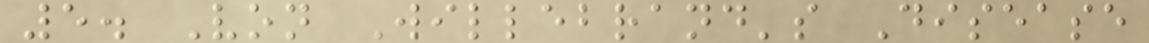5. Von Willebrand's Disease
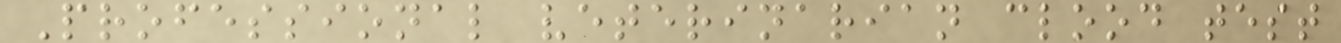Professional veterinarian clood test
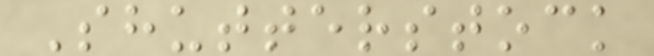Shutterstock
